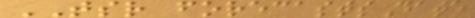TSR forecastsDate
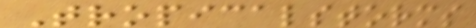Tropicalstorms
